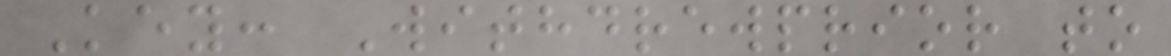Key: Withdrewprior to
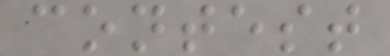contest
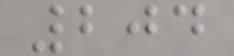204
